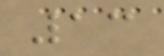13
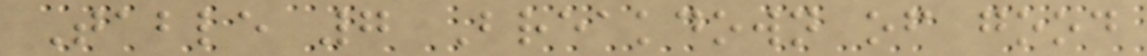Table 7 Breakdown of good
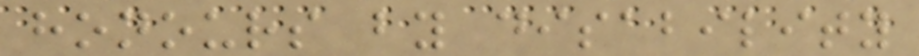honours by disability
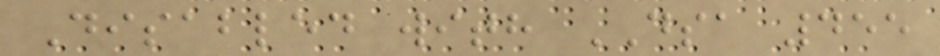Disabled with DSA 455
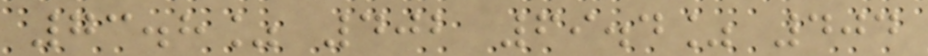73.8% 402 69.4% 404
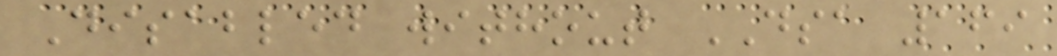Disabled without DSA 169
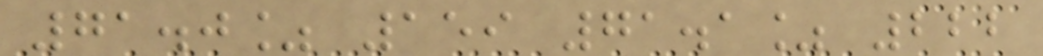71.0% 159 71.1% 222
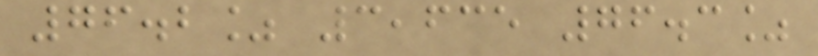76.2% 3,635 76.3%
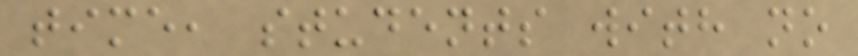time, students with no
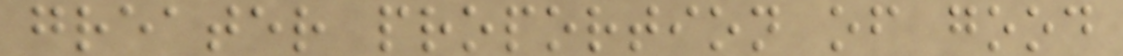greater proportion of good
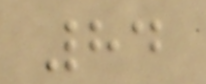84
